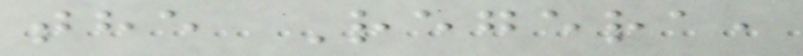the Regera,
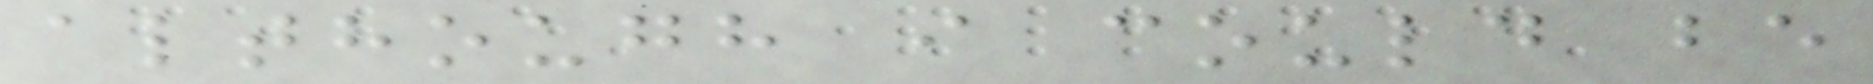although i could be
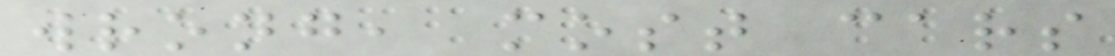wrong, most cars
